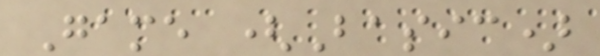Game (Basic)
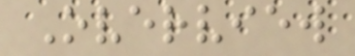Overview
